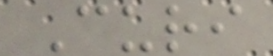Curi
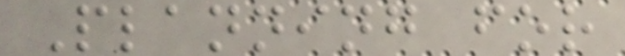Planning for
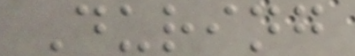During
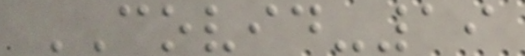COVID-19
